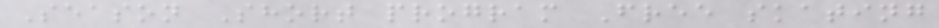Season Short program Free skating
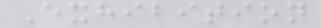Exhibition
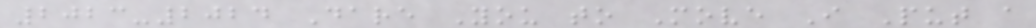2023-2024 Dare You to Move I Put a
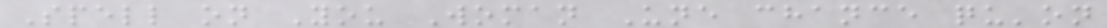Spell on You Woman Une chance qu'on
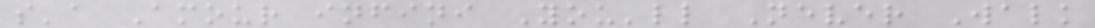s'a Amour infini You'll Never Walk
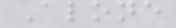Alone
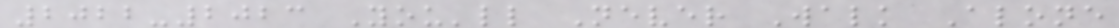2022-2023 You'll Never Walk Alone
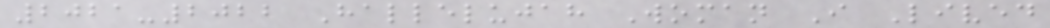2021-2022 Hallelujah Woman I Lived
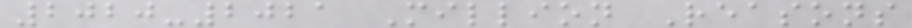2020-2021 Million Reasons
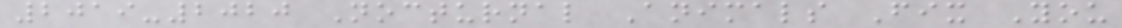2019-2020 Nocturnal Animals Fix You
